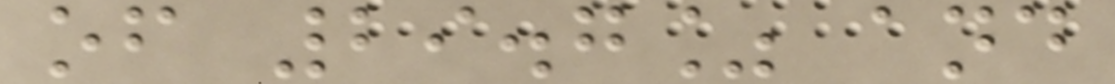of 29.7% and
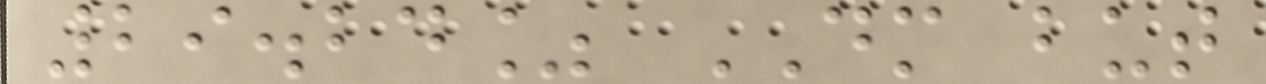29.24% DM but
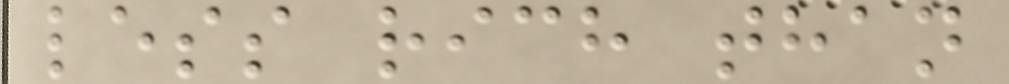less rich than
